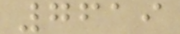7619
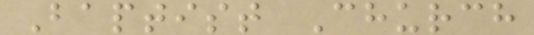Baptist Church
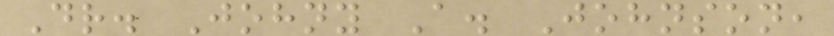Dr. Johny A. Johnson,
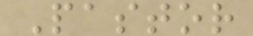Pastor
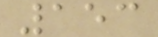153
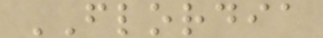FLORDIA
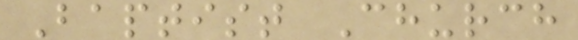Baptist Church
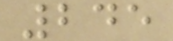245
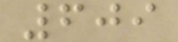609
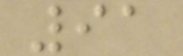91
